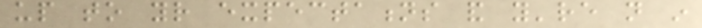up to your expectations and you're not in
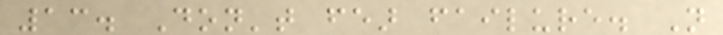13. Don't fear failure. Not
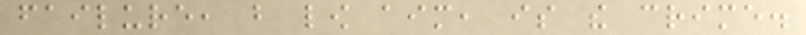failure, but low aim, is the crime.
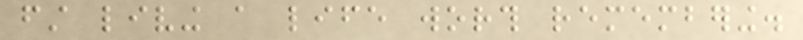first living a life worth remembering.
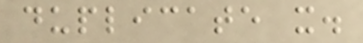duplicate it.
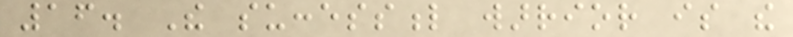16. The successful warrior is the
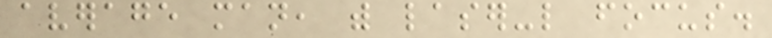average man, with laser-like focus.
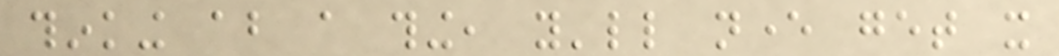thinking about a thing, you'll never get it
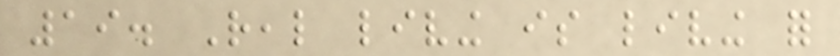19. Real living is living for
